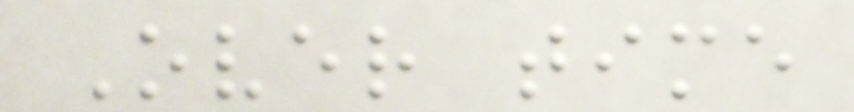Over time
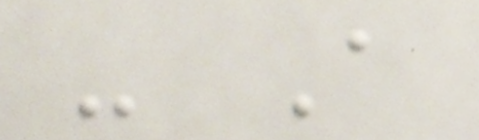- A
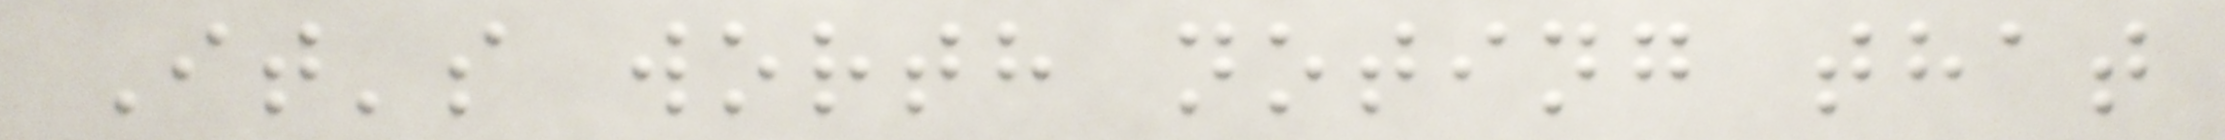It's worth noting that
